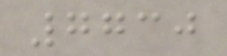7730
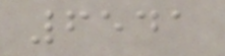6541
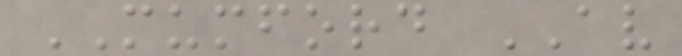MUMFORD AV
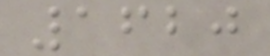1620
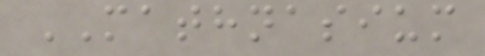MATHNASIUM
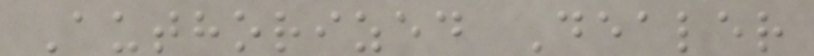Authorized Dealer
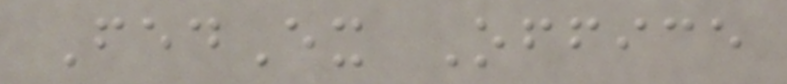FedEx Office
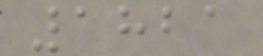1821
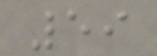59
